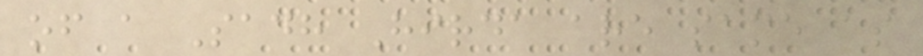of a Sadh Hirda are same as
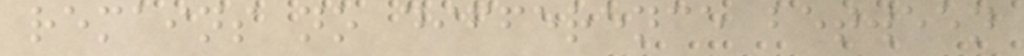remains no difference between
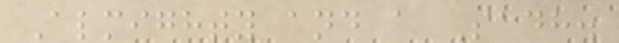Almighty and a Sadh.
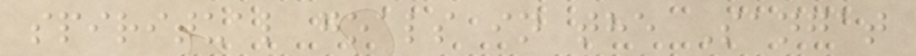spiritual goals in the Sangat
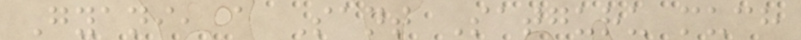Gyani, a Sant Satguru much
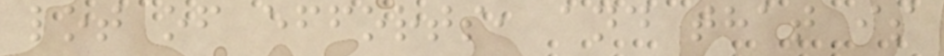lot of efforts, and that is
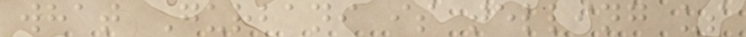what Gurbani is telling us
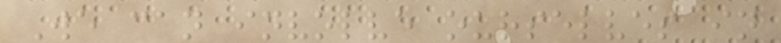We can involve ourselves in
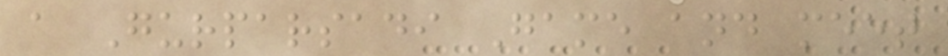a Gurparsadi Game and meet
